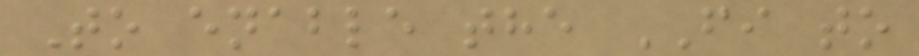To enable the FI to
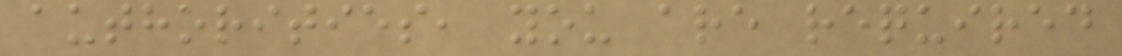authorities, you are required
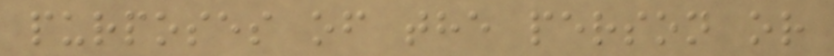purposes of the person or
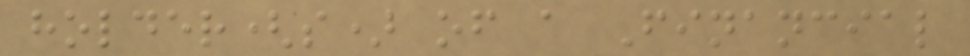holder(s) of a Financial
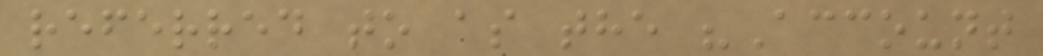referred to as the "Account
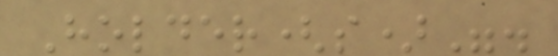Holder(s)".
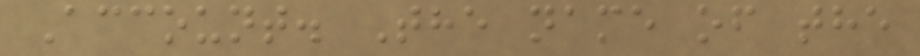Account. The name of the
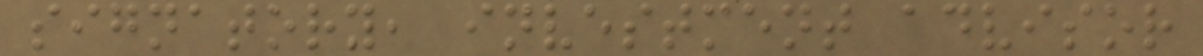signatory, investment advisor
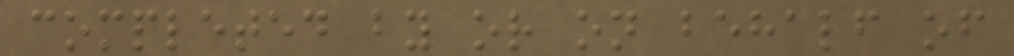completed by or on behalf of
